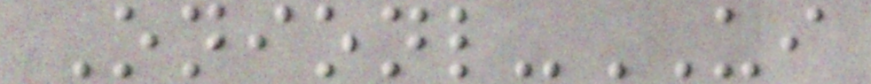Onionl-UI
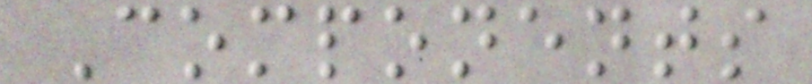Components
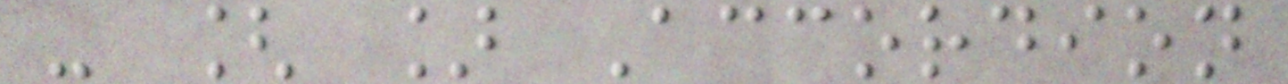- [ ] Accordion
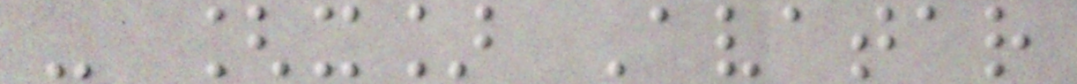- [x] Avatar
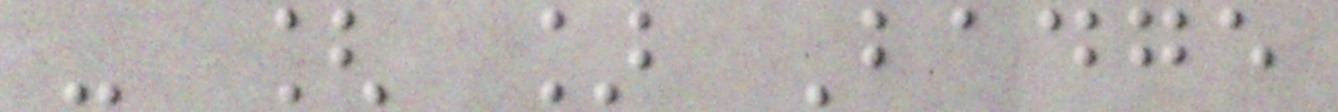- [ ] Badge
